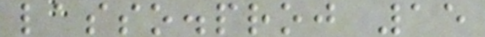lasso.proj 15
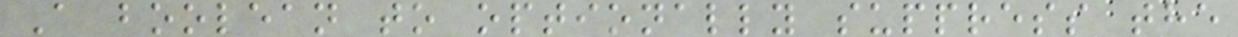A boolean to optionally suppress the
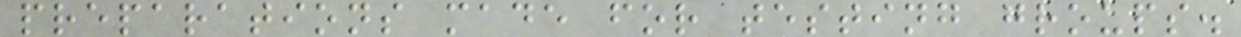preparations made for testing groups.
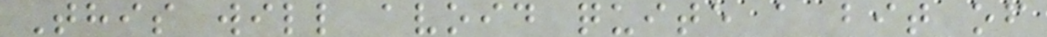This will avoid quite a bit of
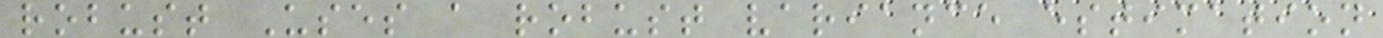robust Uses a robust variance estimation
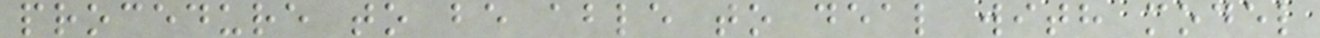procedure to be able to deal with model
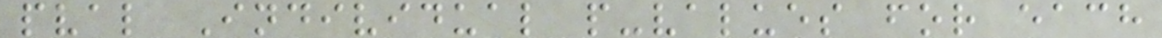pval Individual p-values for each
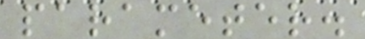parameter.
